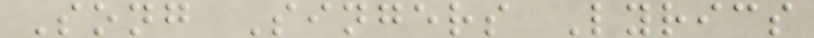Song Singers Lyrics
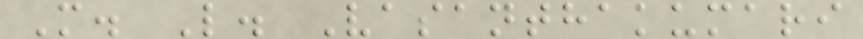M. L. Vasanthakumari
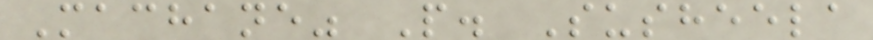Machane" P. Susheela
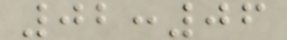02:06
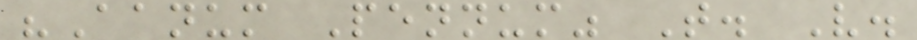"Aanum Pennum" T. V.
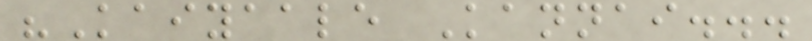"Kaiyaale Kannai...
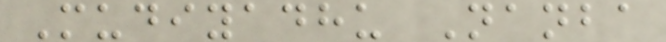Mudiyadhu Nanba
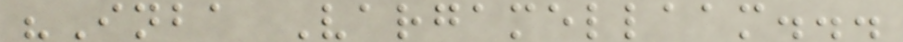"Inba Vargamellaam...
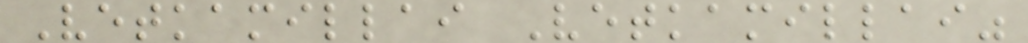Vetkamillai Vetkamillai"
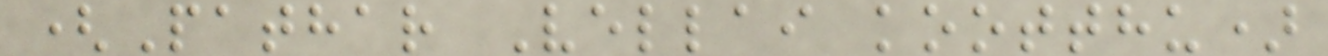(Pathar Vellai kootthu)
